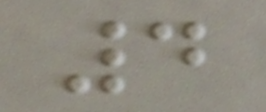4
